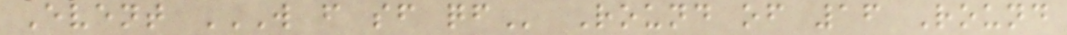Event W F SF QF Round of 16 Round
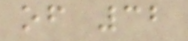of 32
